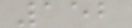152
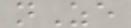nZe
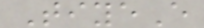TiyeE
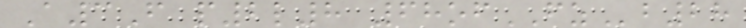A3F p2l8 68ofFZb28
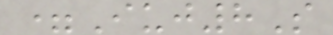=Iuj8S
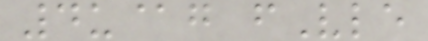4u@g fVle
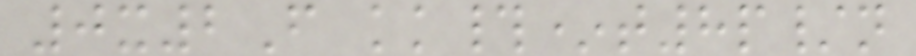0x2F kk#*t8p/n
